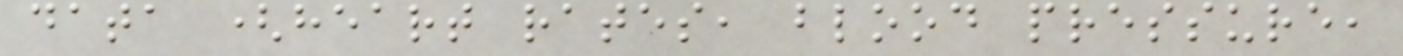data (heart rates, blood pressure,
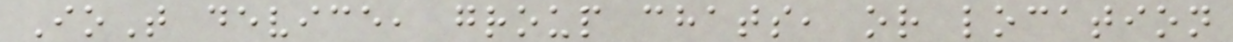IoT device, group chats, or location
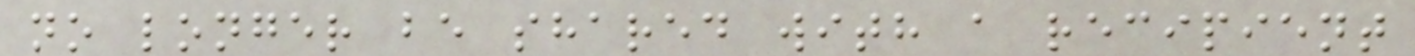no longer be shared with a recipient
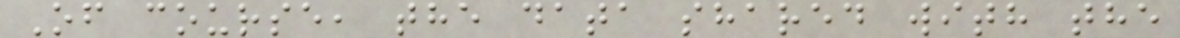Of course, the data shared with the
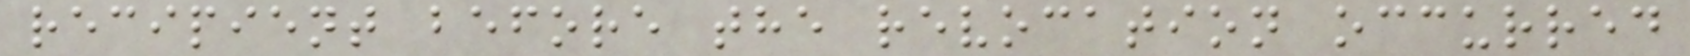recipient before the revocation occurred
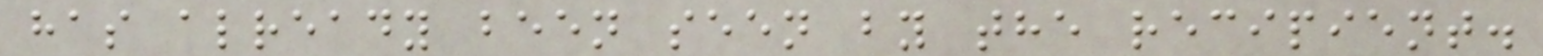has already been seen by the recipient.
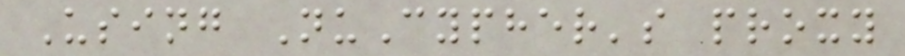Using NuCypher's proxy
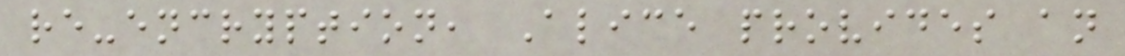re-encryption, Alice provides an
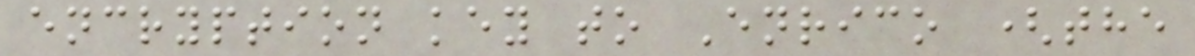encryption key to Enrico (the
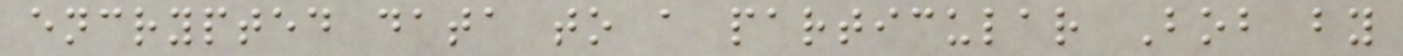encrypted data to a particular Bob by
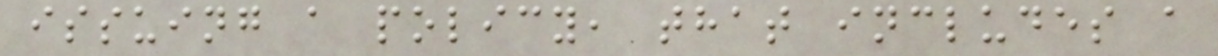issuing a policy, that includes a
